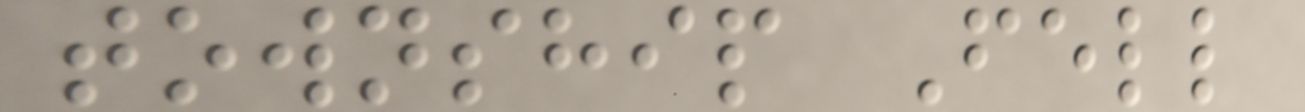township Fell
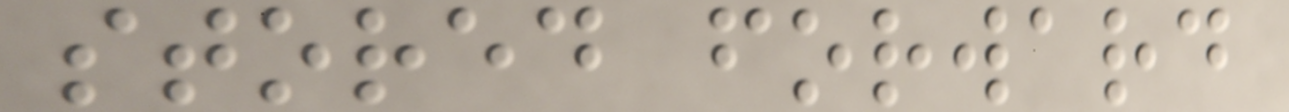stored forward
